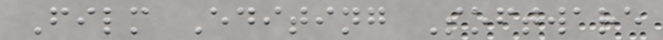Film Editing Software
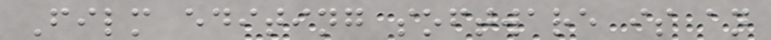Film editing software is an
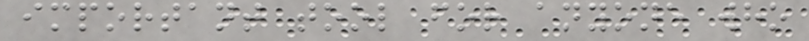important tool for anyone who
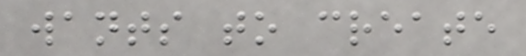wants to create
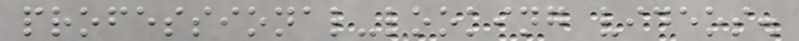professional-looking videos.
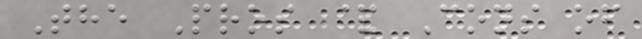The Pros & Cons of
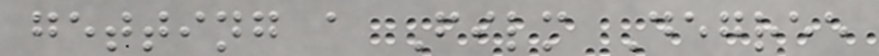getting a Film Degree
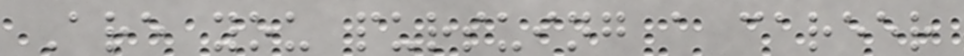Are you pursuing a career
